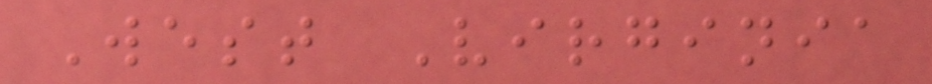West Virginia
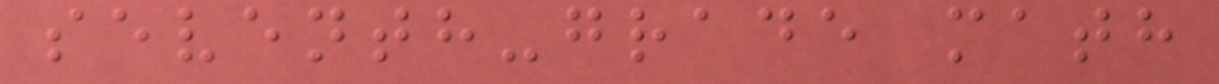seventh-grade math
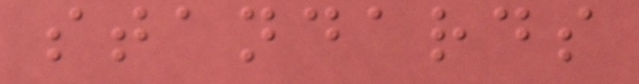standards
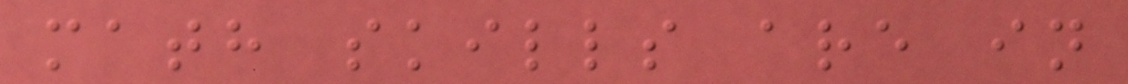math skills are in
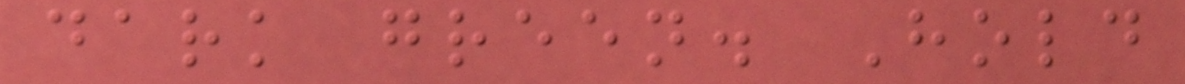dark green. Hold
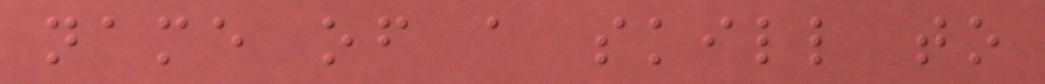name of a skill to
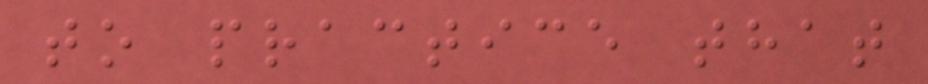to practice that
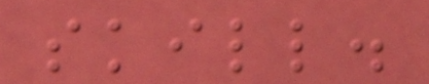skill.
